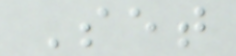Set
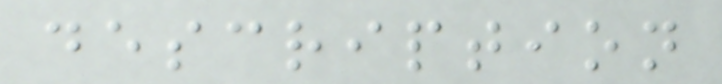description
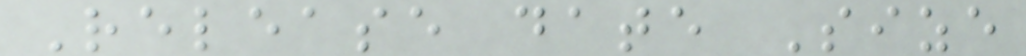Release date Size
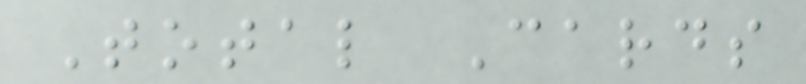Total Cards
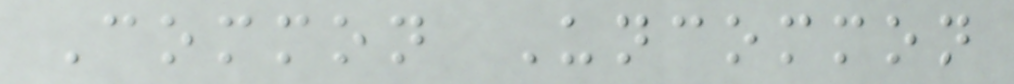Common Uncommon
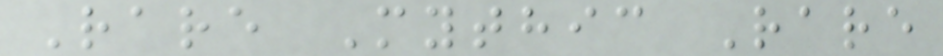Rare Mythic Rare
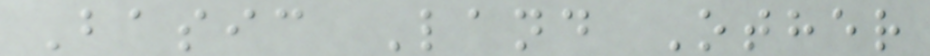Basic Land Other
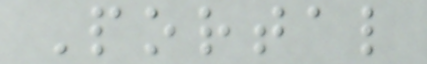Portal
